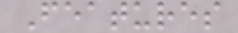Features
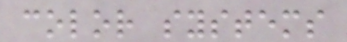color systems
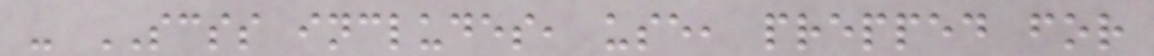- SCSS includes, use, prepped for
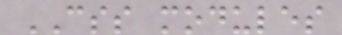CSS modules
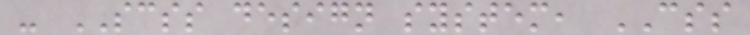- SCSS design system, CSS
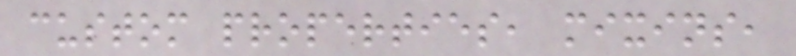custom properties, mixins,
